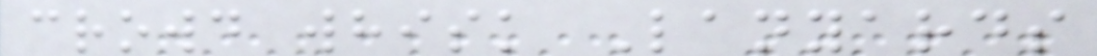crowd whisk Lanyards
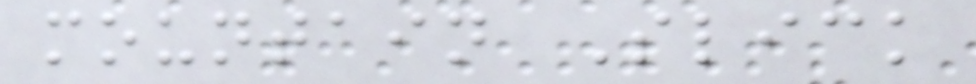mountain Slick
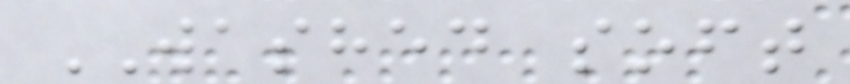WASHED soft
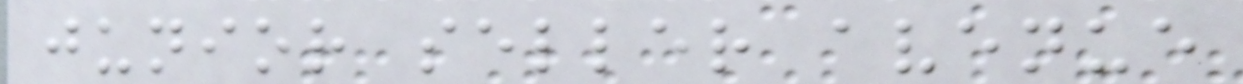junior seller avenue
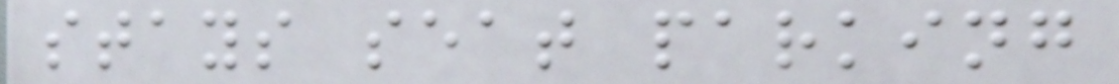stays seat parking
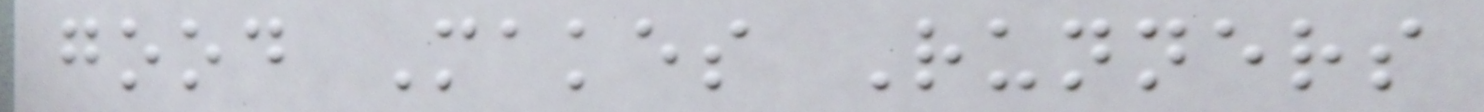good Makes Runners
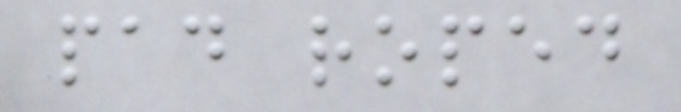pad roped
